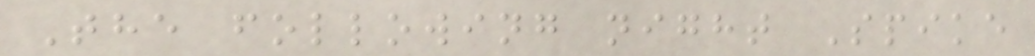The following night Spike
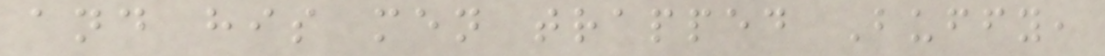and his men trapped Buffy,
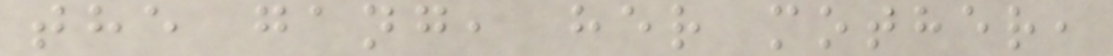the gang, her mother,
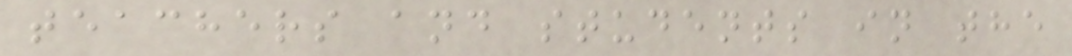teachers and students in the
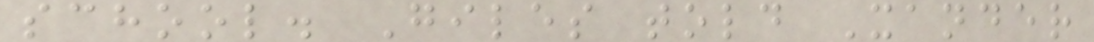school. Giles told Xander
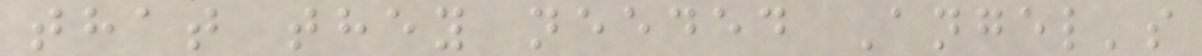that they needed Angel's
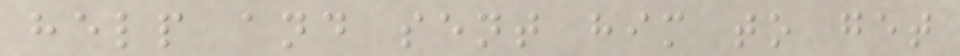help and sent him to get
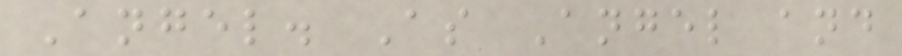Angel. As Angel and
